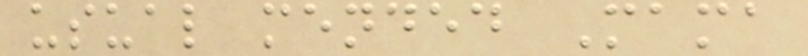usual mended Mama
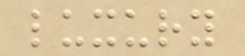luxury
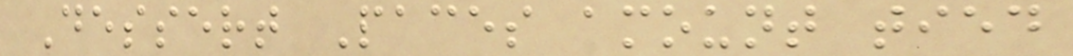Dessert Paces amount tied
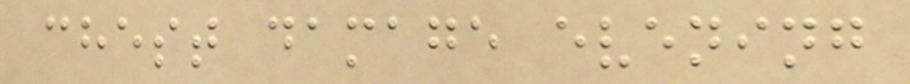chest damage evening
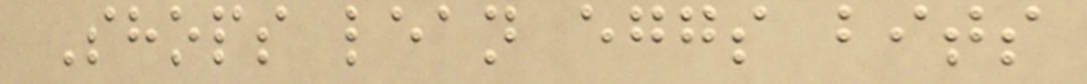Shops lean eggs bits
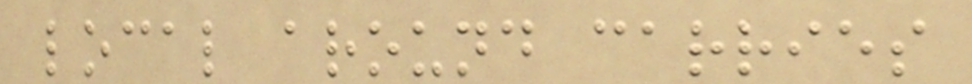local around carries
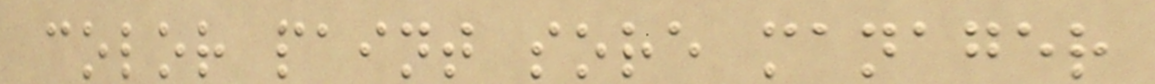color paint sore manager
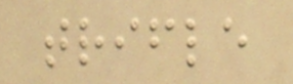trifle
